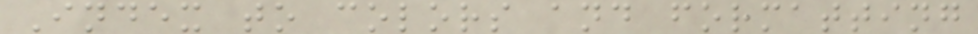Index to colors and formatting
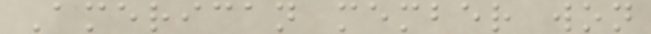American member won
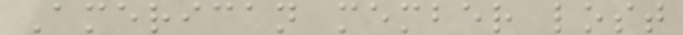American member lost
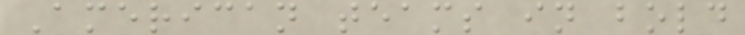American teams in bold
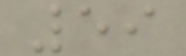59
